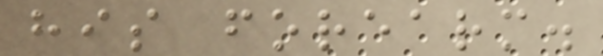his forearm.
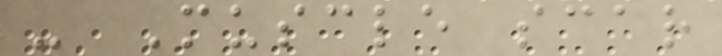- Muscle scar
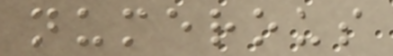numerous
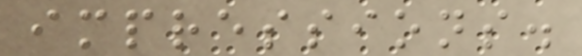impressions.
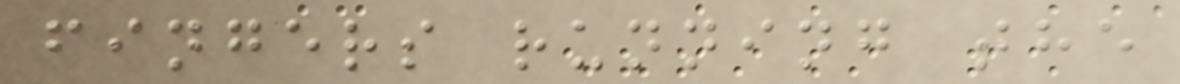fingers running the
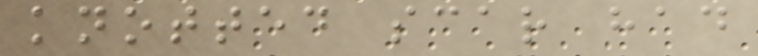knotted scar had
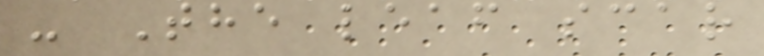- The leaf scar
